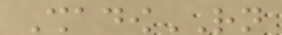ShadowRN
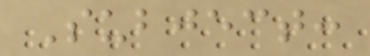Subject:
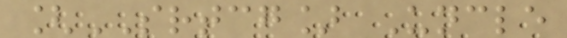[SRTCG] Uncle
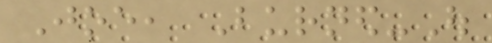Joe, Burned-Out
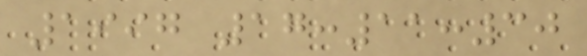1997 17:11:30
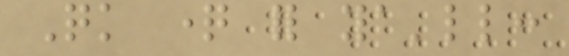Quick question for ya'll:
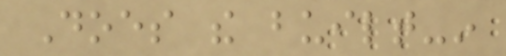Does the built-in
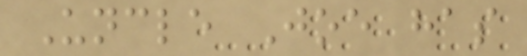Uncle Joe has
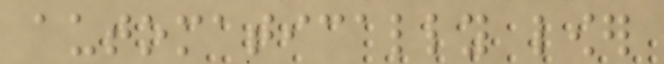automatically lower
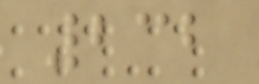232
